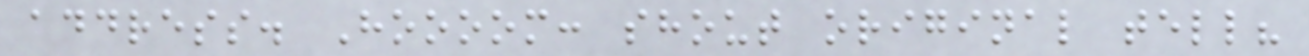address. Hoooom: shout original tell?
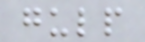gulp
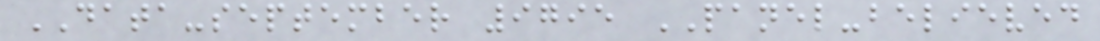DATA-september 9795 PANEL-believed
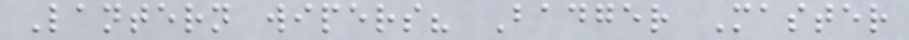Lantern wipers? Badger Master
